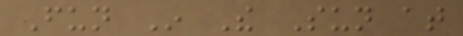Fun In The Sun at
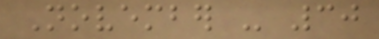November - 30
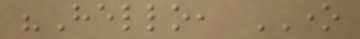"Hello, ONE
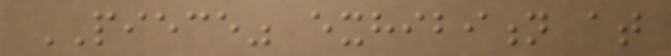PIECE" exhibition at
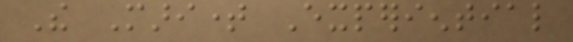The Maritime Experiential
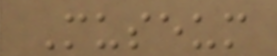Museum
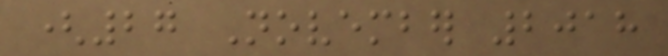(27 November 2018
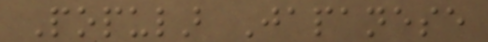Popular Japanese
